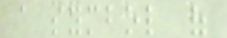a symbol of
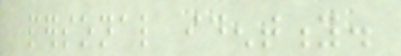personal identity.
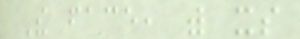The face, with its
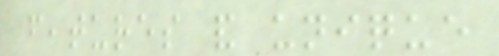features and unique
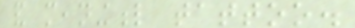and meaningful tattoo.
